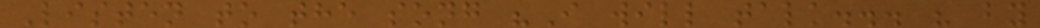Listen to the song "I will talk... " by
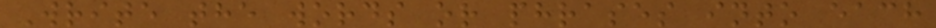Write the words or phrases into each
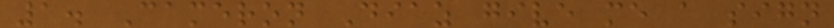1. Cameron Diaz give me a sign
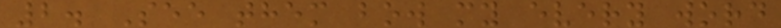2. See them bow my every word
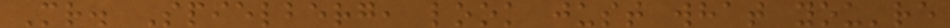Mr. Spielberg, look just what you're
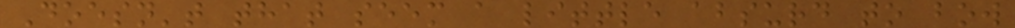Doesn't that seem a little absurd to bow
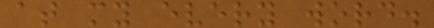at my every word.
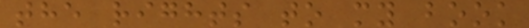the rights to my book
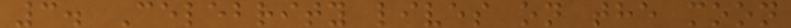3. Celebrity lives on the moon
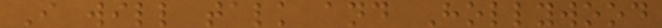I will talk and Hollywood
